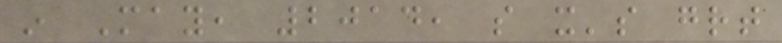in May, 2014, so it's great
